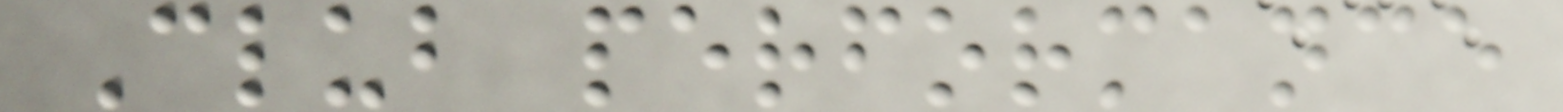Club performance
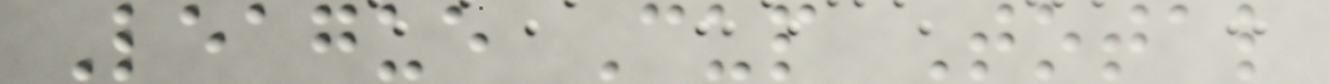League Cup Total
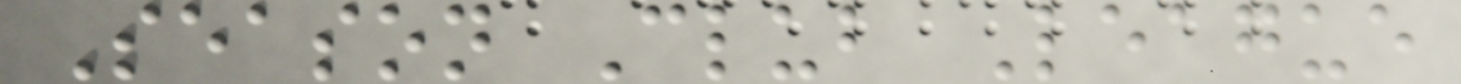Season Club League
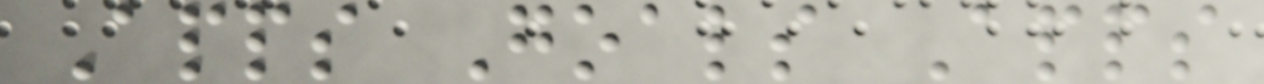Apps Goals Apps
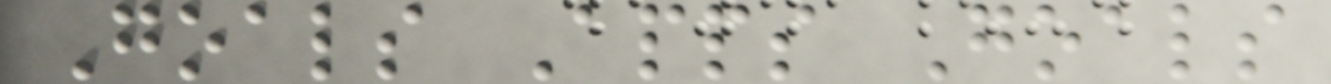Goals Apps Goals
